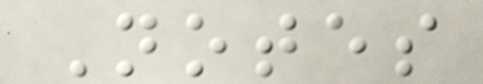Notes
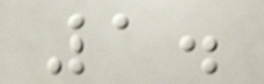1.
